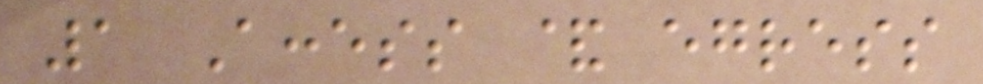1 Access & egress
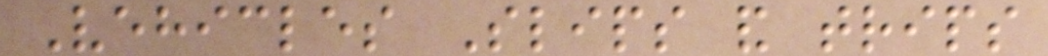Vehicles Slips and trips
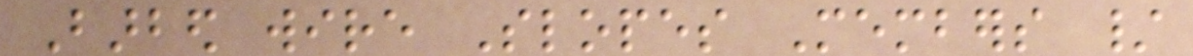Barbed wire Slopes Members /
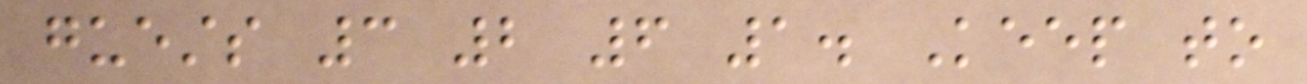guests 3 2 6 1. Keep to
